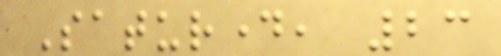Saturday, 23
